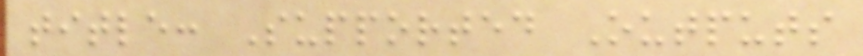title: Supported Outputs
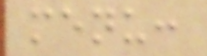menu:
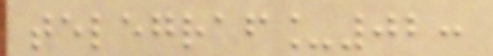telegraf_02:
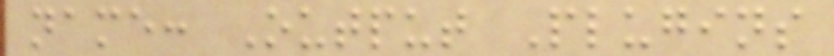name: Output Plugins
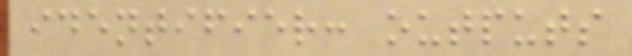identifier: outputs
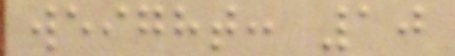weight: 10
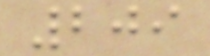209
